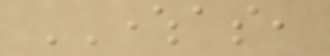WHEREAS,
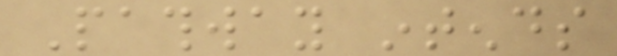Pathway intends
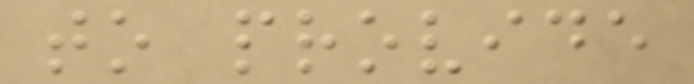to provide
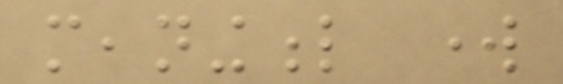meaningful work
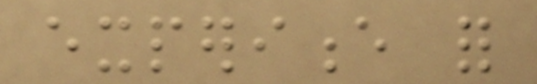experience for
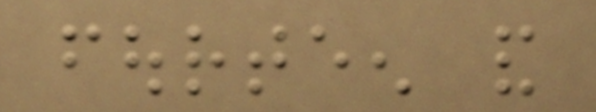fourteen and
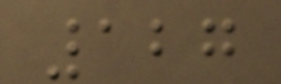127
